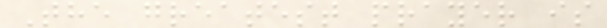The greatest prayer is
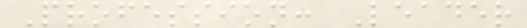Profession: Leader
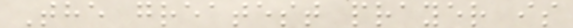The greatest prayer is
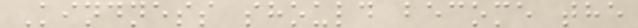Kindness should become the
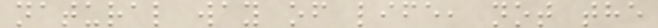natural way of life, not the
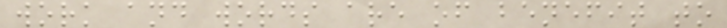work and words are of benefit to
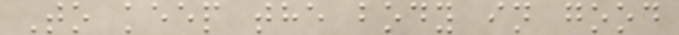To keep the body in good
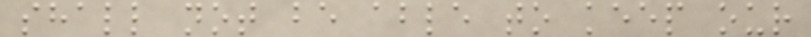shall not be able to keep our
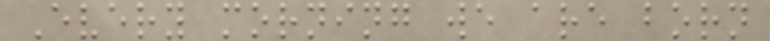Every morning we are born
